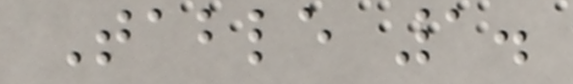Table 1.
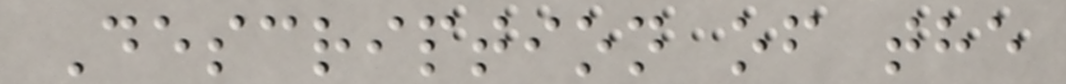Description of the
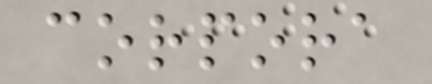corpora
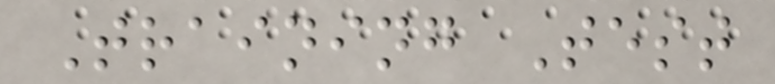Training Test
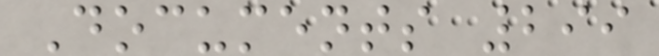Documents 299
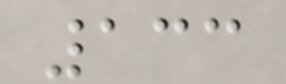133
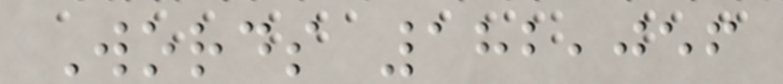Words 182,056
